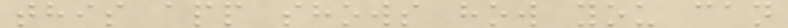this app shows how you can
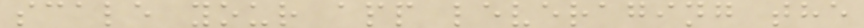scale your app leveraging the
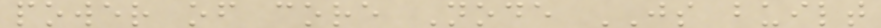power of core Node JS built
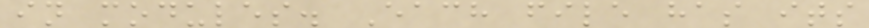in modules. Each file has its
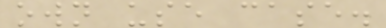own use case.
